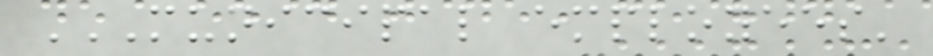MUNICIPAL EMPLOYEES'
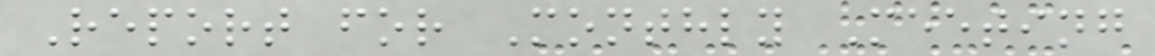Report for Monthly Meeting
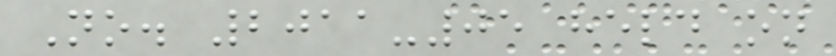No. 2011-05 held on
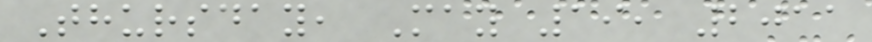Thursday, May 19, 2011
